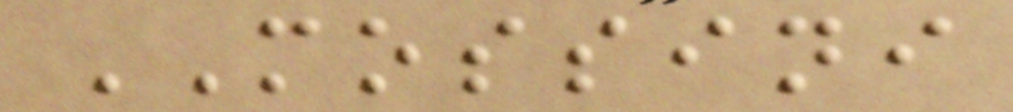MOSSINI
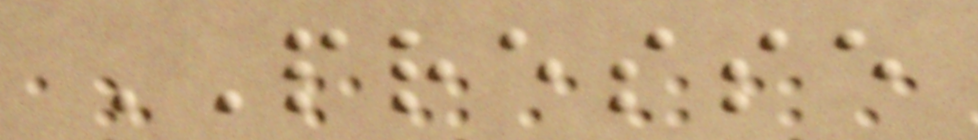PRESSE
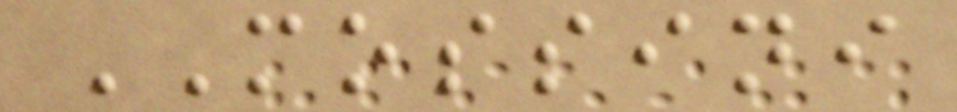MOSSINI
